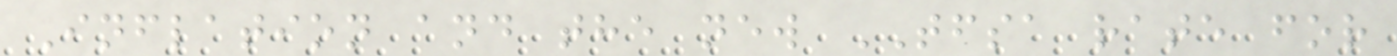Inflation and the new TFSA rate for
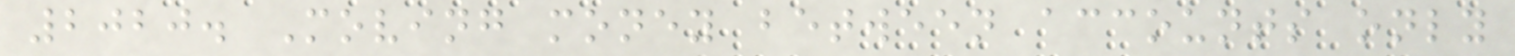2020. Moving money between accounts only
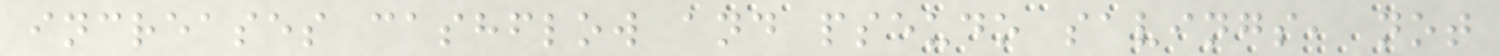increases cashflow and pseudo savings, not
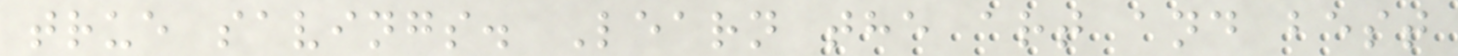true savings. Learn the art and best
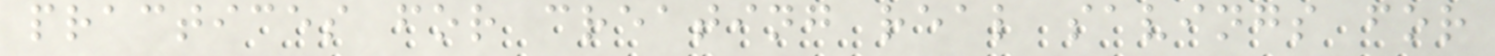practices for creating real savings for
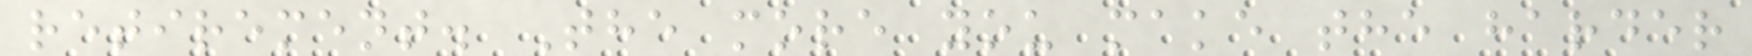retirement. The more you make the harder
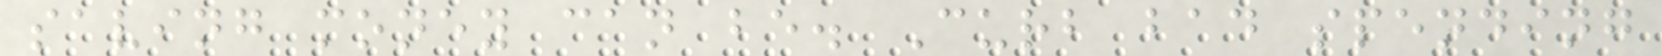saving money can be. Curb bad spending
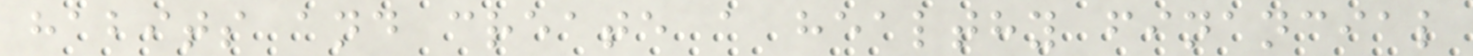habits and create a healthy financial
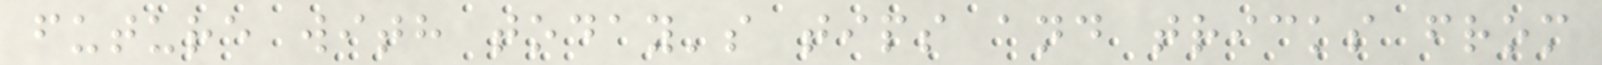future with today's tips and tricks from
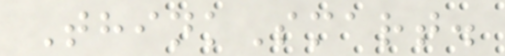ThinkSmart.
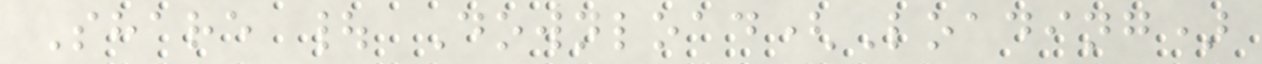Share | Download(Loading)
